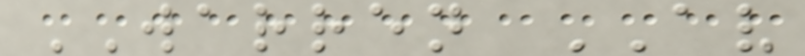WARREN AV
